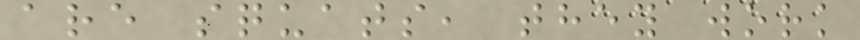are squats, they work
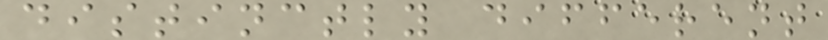distinctly different
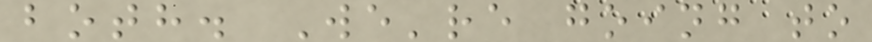both. We're going to
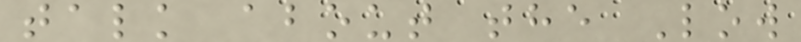talk about the Low
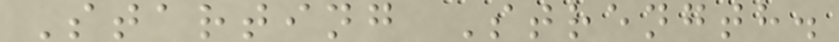Starting Strength.
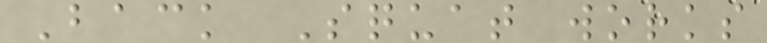Back Squat works
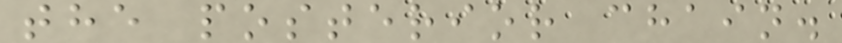the posterior chain.
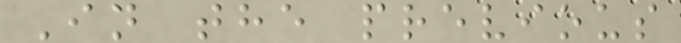In the previous
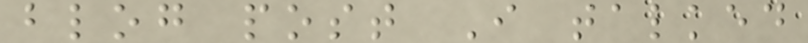blog post I talked
